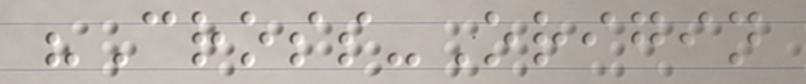"Cross-Origin
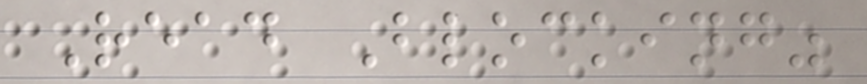Read Blocking"
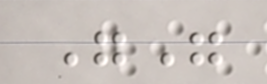""
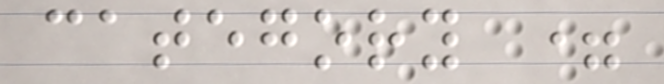category =
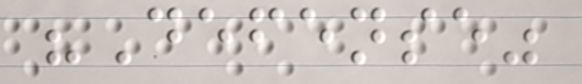"Defense"
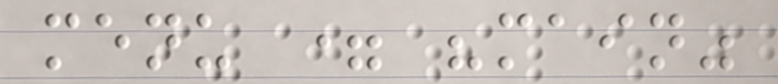menu = "main"
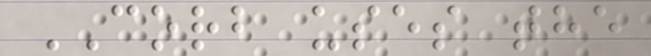CORB uses the
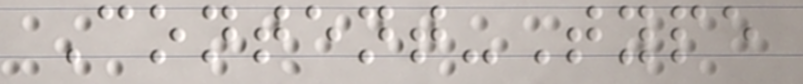Content-Type
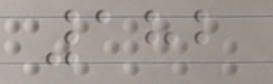182
